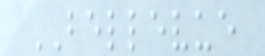BELLEVUE
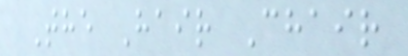The Hair Chair
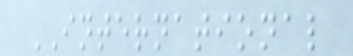INTERNATIONAL
